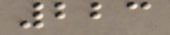223
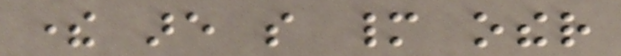there are so many other
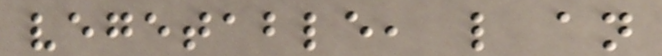vegetable, like an
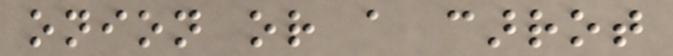onion or a carrot
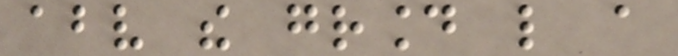above the ground like a
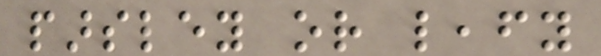parsley or leafy
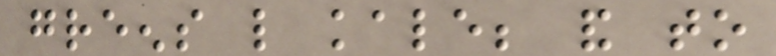greens like kale; and to
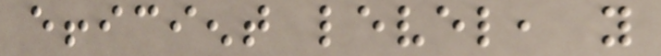efficient level, you
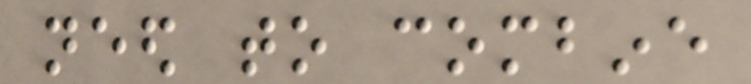need to combine
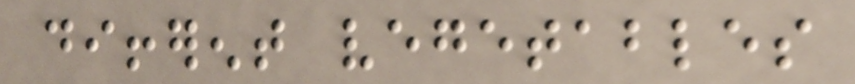different vegetables
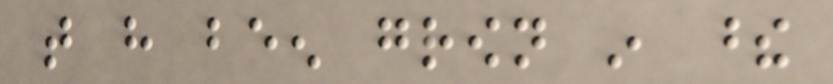that have been grown in these
